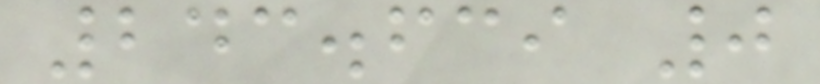243.639 0
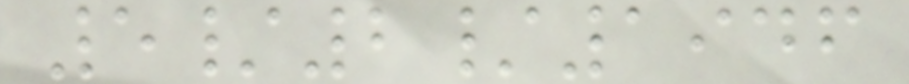5/2/1946
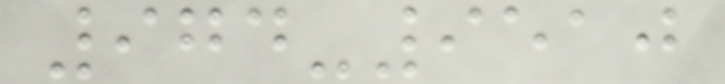974-9510
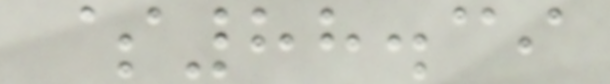$88.39
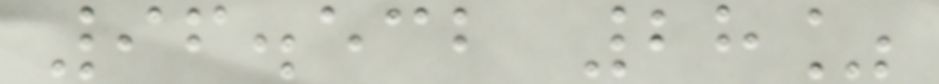96.532 28%
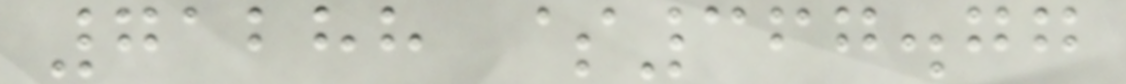71288 $367.77
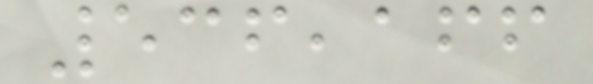536,166
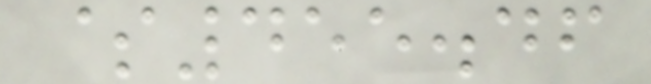$455.46
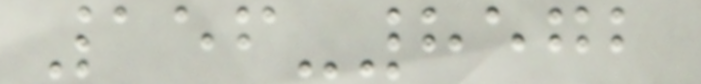156-8572
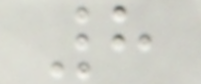8
